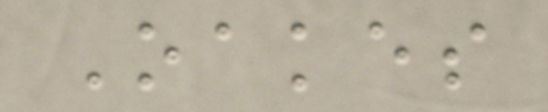Oakes
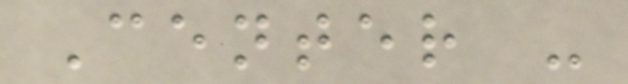Center -
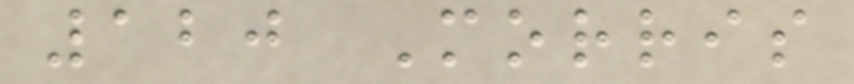120 Morris
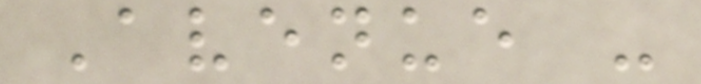Avenue -
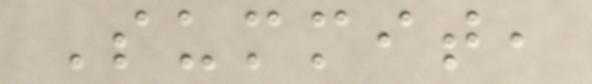Summit,
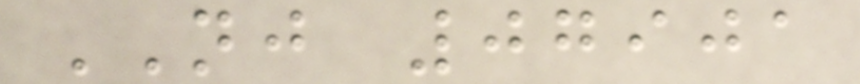NJ 07901
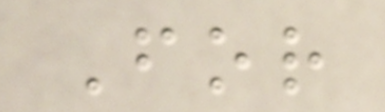For
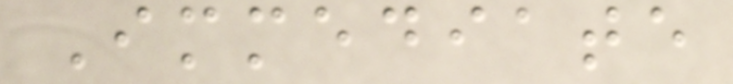Immediate
